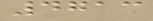4713
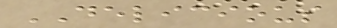DELICIOUS
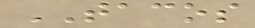TACOS
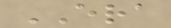ERA
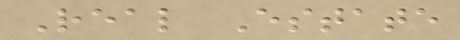Real Estate
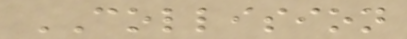COLLISION
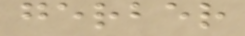gerber
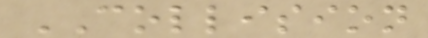COLLISION
